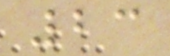23
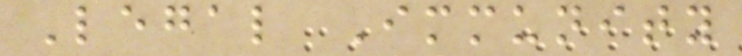Legal Immunity
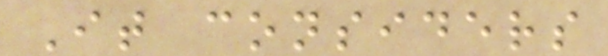It considers
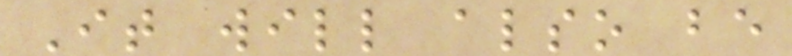It will also be
